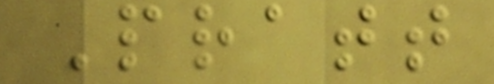Pratt
